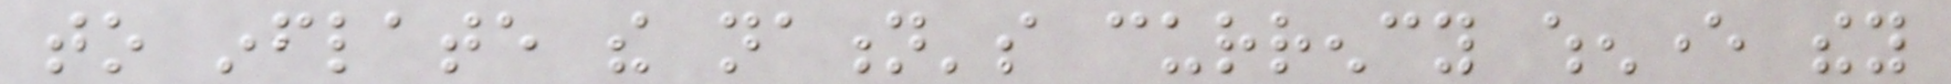to inflate the nation's currency whenever they
